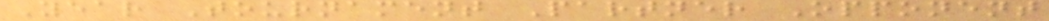Year Tournament Partner Opponent
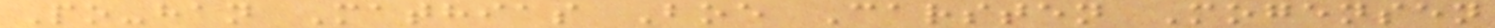Po-han Mathias Boe Carsten Mogensen
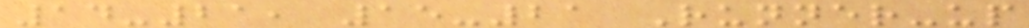14-21, 15-21 Runner-up
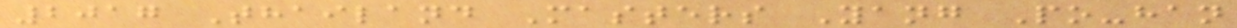2017 Thailand Masters Yang Po-han
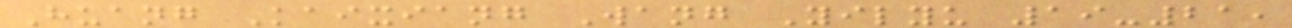Huang Kaixiang Wang Yilyu 19-21,
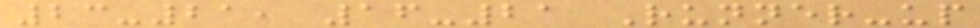23-21, 16-21 Runner-up
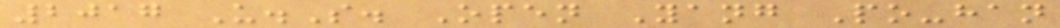2017 U.S. Open Yang Po-han
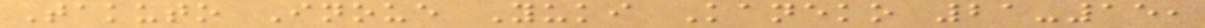Takuto Inoue Yuki Kaneko 21-15,
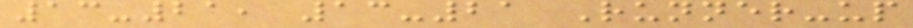13-21, 13-21 Runner-up
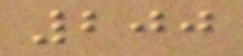200
